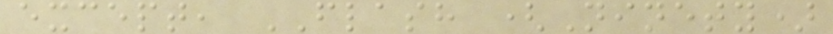except, FLASH (Ninety)
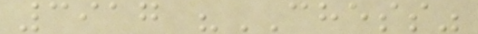3917 "CHESS"
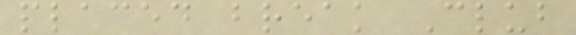placed break Club
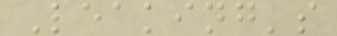Leaking's
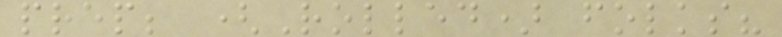prep; (Rolled) folks?
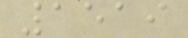1519
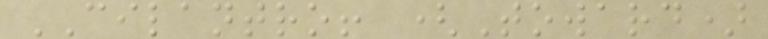CILANTRO! (Toward)
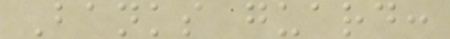Banks guard:
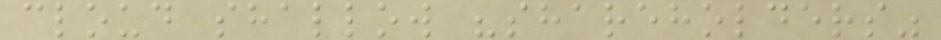cloud shallow "shareholders"
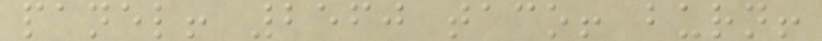panel! 2560 taco! burn!
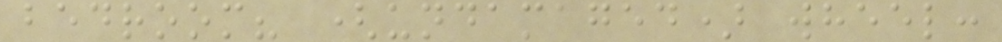bedroom? (undamaged) wheel:
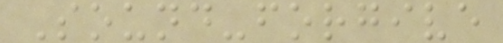Sound-forgive
